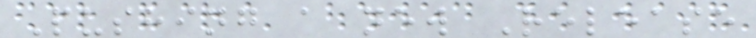Pushing a new Release
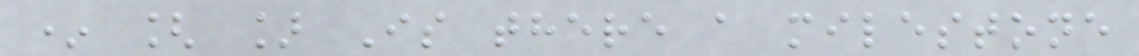* [ ] Is there a milestone
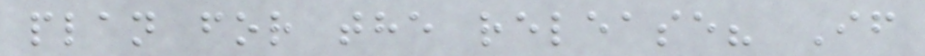plan for the release? If
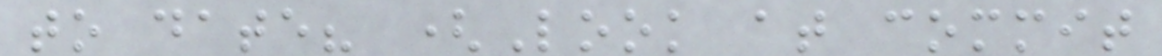to date? (Look at commit
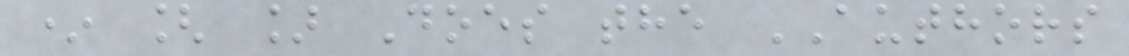* [ ] Does the AUTHORS
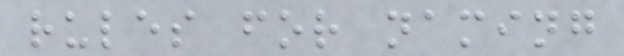rules for naming
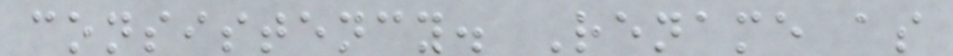consistency. Rename as
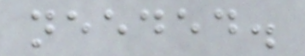needed.
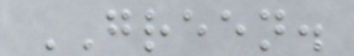GREEN.
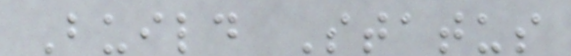Build Status
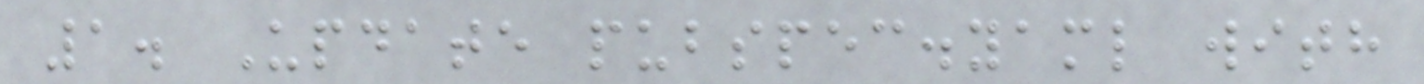1. Update pubspec.yaml with
